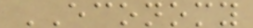ECONOMY
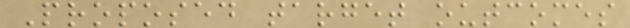Proposed target outcomes
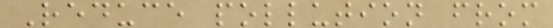Reduce pollution from
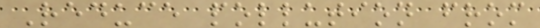Reduce pollution from
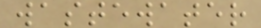wastewater
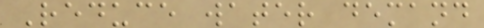Reduce water demand
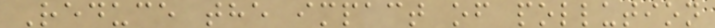Reduce the impact of pollution
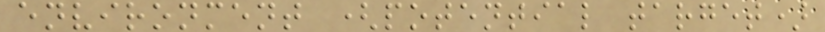environment (potential target)
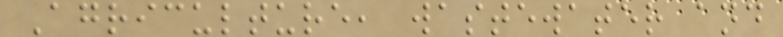Agriculture, wastewater and
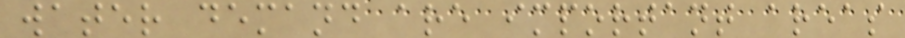water demand are important areas
